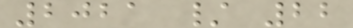2021 / 22
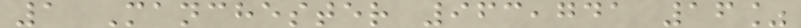1 Manchester 963,741 16%
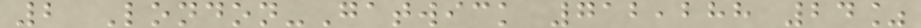2 London-Gatwick 712,288 24%
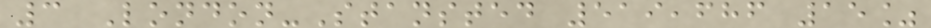3 London-Stansted 519,686 15%
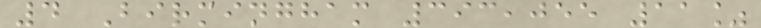4 Birmingham 393,055 11%
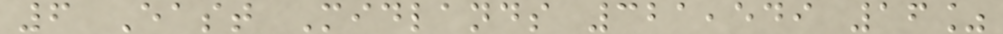6 East Midlands 321,549 16%
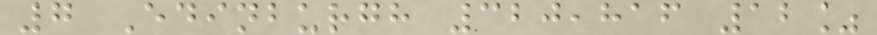7 Edinburgh 320,816 12%
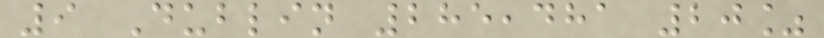9 Dublin 285,481 20%
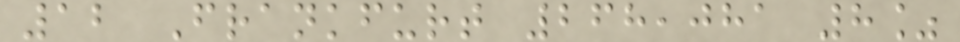12 Frankfurt 268,081 8%
